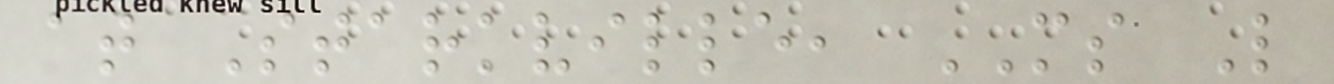at Starkville, MS L
